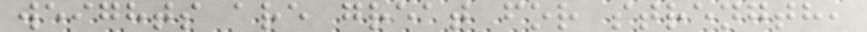weights are great for strength,
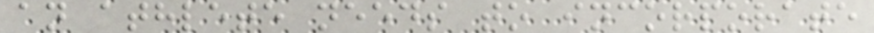an athlete needs to incorporate
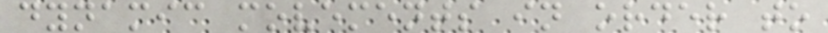dynamic movements in order to
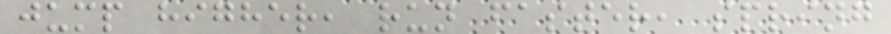jump higher, run faster, spring
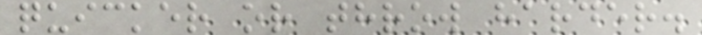quicker or throw harder.
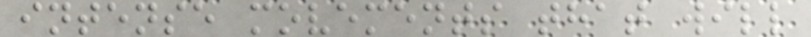intense movements that will
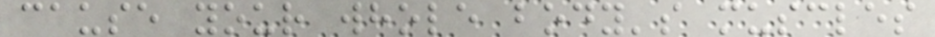cause your whole body's muscles
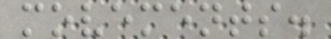movements.
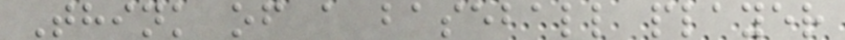Think of a baseball player
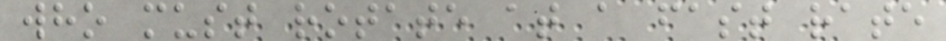who must rotate at a fast rate
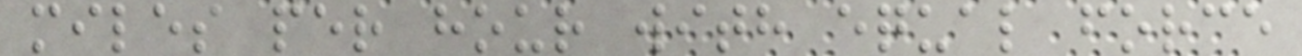miles per hour with equal force
